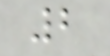2
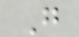G
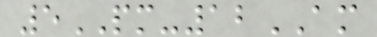5PM-12AM
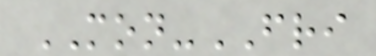MON-FRI
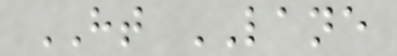HT LANE
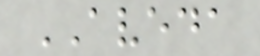AVEDA
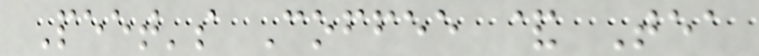Peet's Coffee & Tea
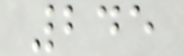245
